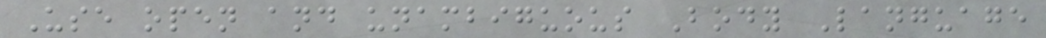Use open and unambiguous Body Language
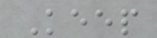Keep
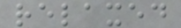relaxed
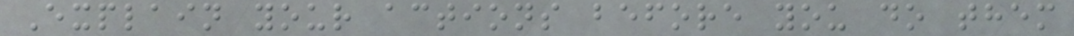Explain your actions before you do them
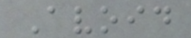Avoid
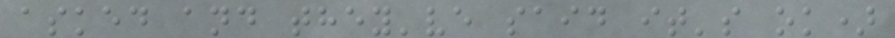asked and they've said it's ok)
